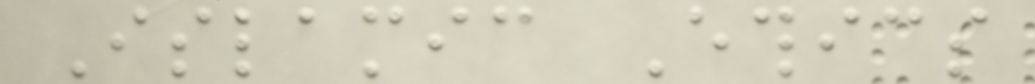Islamic Ethics
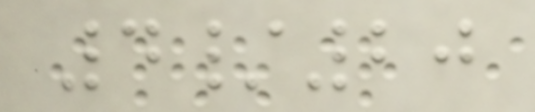4/20
